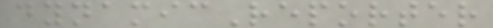dynamicReporter
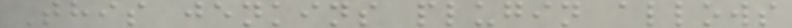This jenkins plugin allows
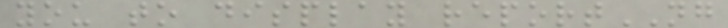you to display reportNG
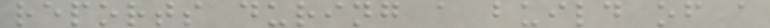reports during a build of a
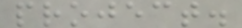project.
